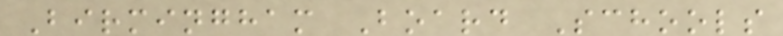Birmingham Board Schools
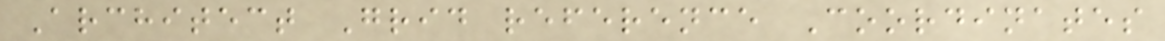Architect Grid reference Coordinates
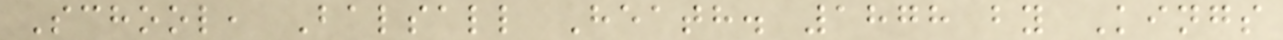School, Balsall Heath. 1878 by Kings
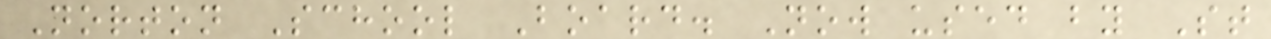Norton School Board. Now used by St
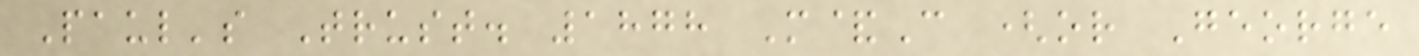Paul's Trust. 1878 M&C (or George
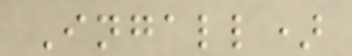Ingall)
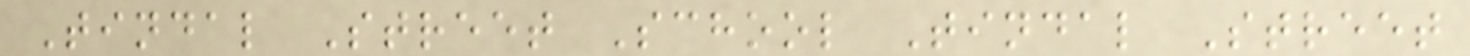Tindal Street School Tindal Street
